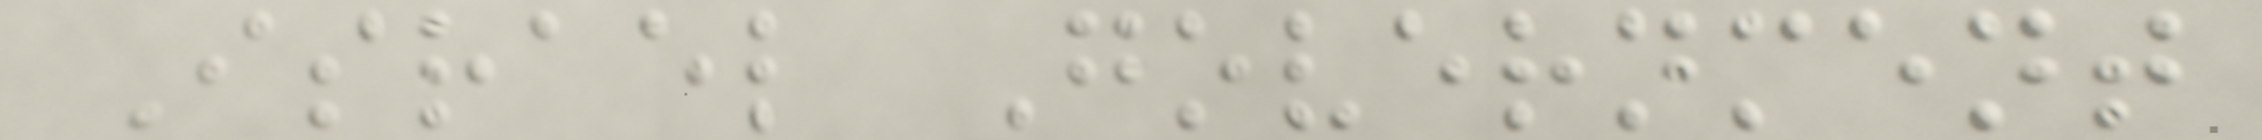Israel Government
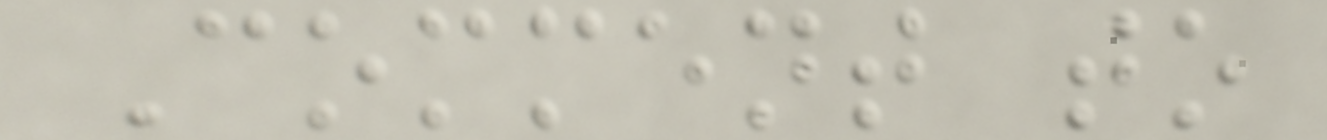Comment to
